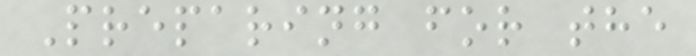Preparing for the
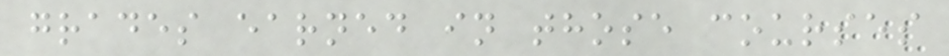grades earned in those courses
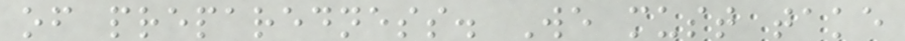of preparedness. We must take
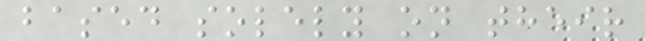based solely on their
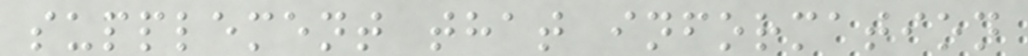supplement that information
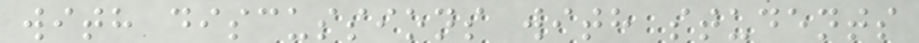with discussions with students
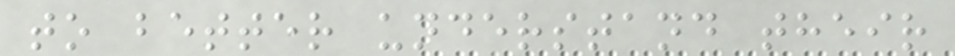to better understand their
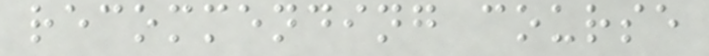recommending course
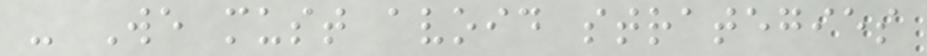- We must avoid strategies
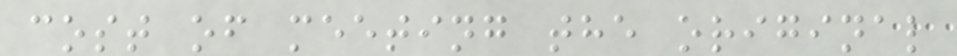cost of meeting the original
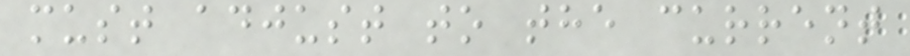must adjust to the current
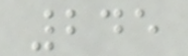245
